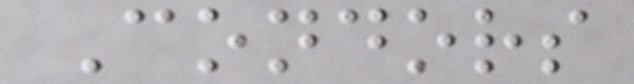Condors
